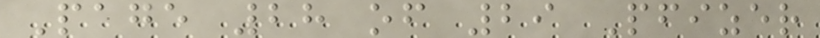Page 28 of 29 Pfizer
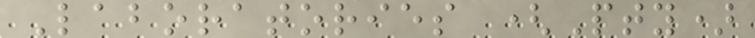Laboratories (Pty)
